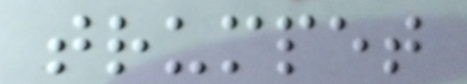trumpet
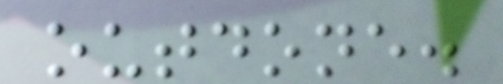outdone.
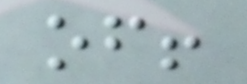of!
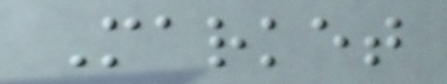Market
